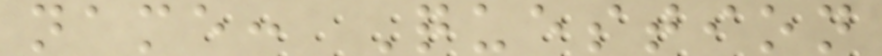name: Question
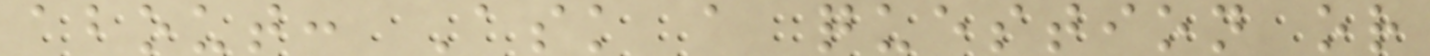about: Ask a question or
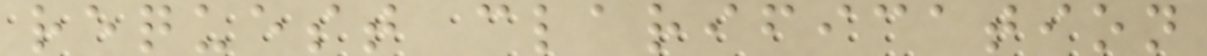request clarification
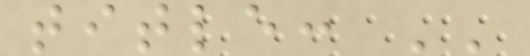title: ''
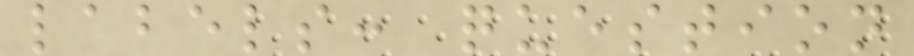labels: question
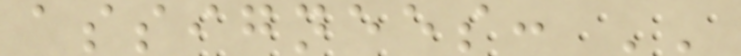assignees: ''
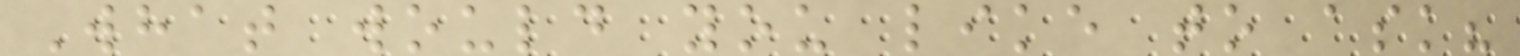What would you like to ask?
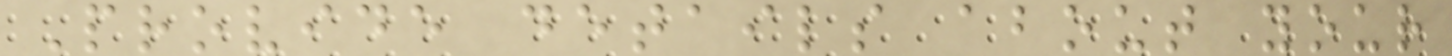Provide details about your
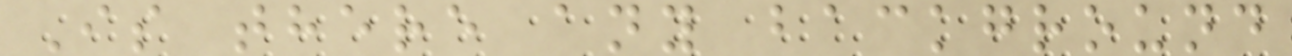Is there any background
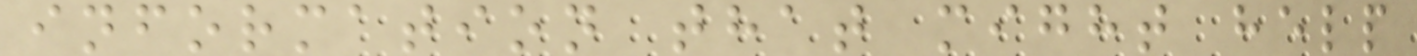information that might help
